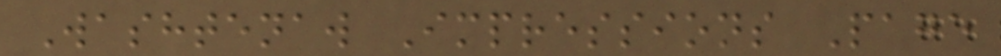Washtenaw Impressions Page
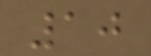10
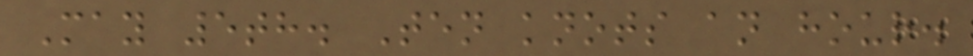May 5th. Ten knots an hour.
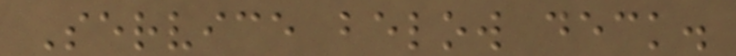Service below deck.
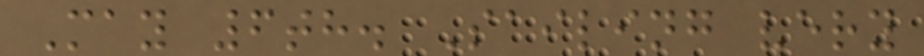May 6th. Sailing very
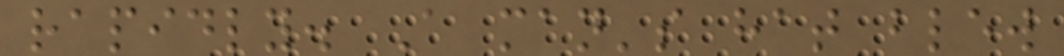rapidly. A man's hat blew
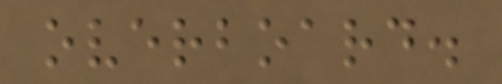overboard.
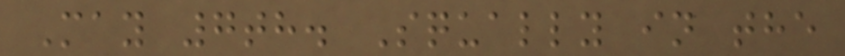May 7th. Squally in the
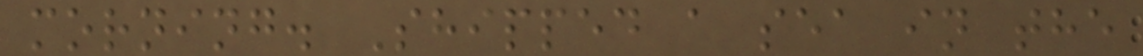morning. Shipped a sea in the
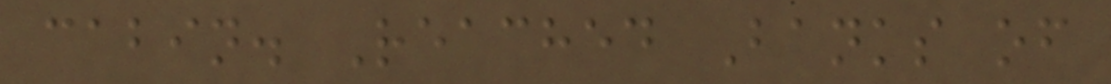cabin. Reached Banks of
